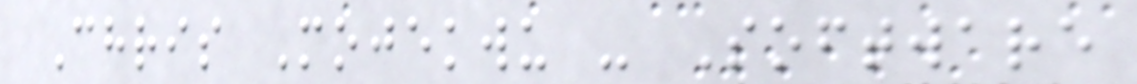Chris Mojekwu - Software
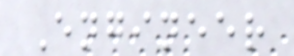Engineer
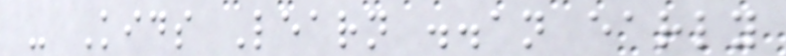- Kids Learn ..an early
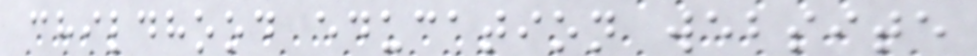childhood education website
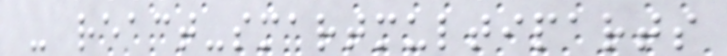- react-smartmultiparts
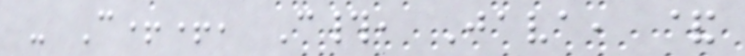- C++, C#, Java, &
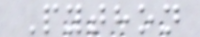Python
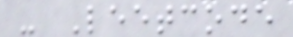- Leetcode
